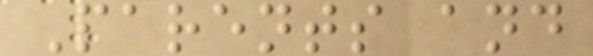Parents and
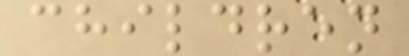children
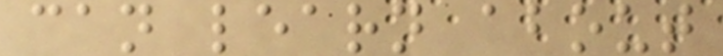can learn about
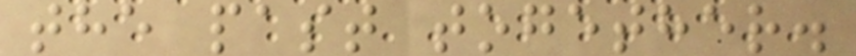the past together.
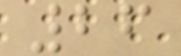26
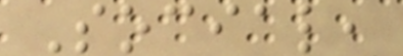Social,
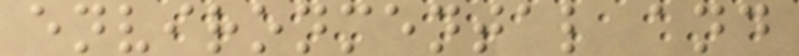environmental and
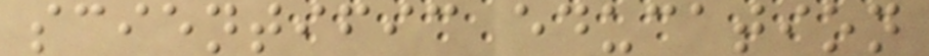scientific education
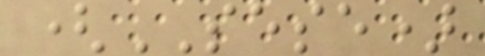(SESE)
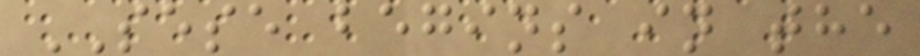SESE begins in the
